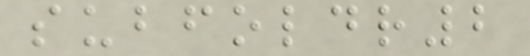subfoldr2
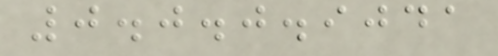0.0.0.9041
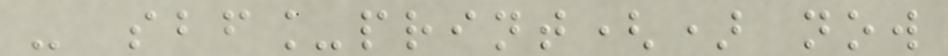- sbf_print() now
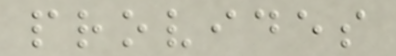provides
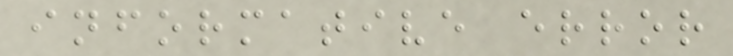informative error
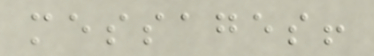messages!
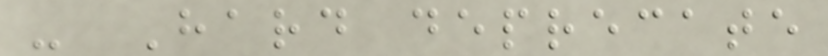- Hard deprecate
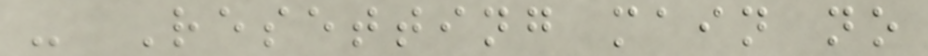- Resetting main no
